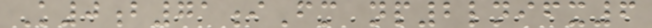K0b71iFm np2lnifx6
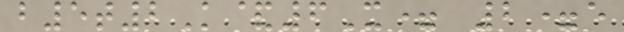b5t2K&6X= 2=e
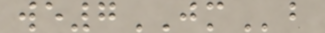we7JMb
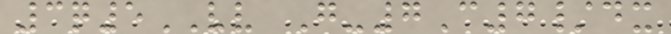3q5VV G-7C7/dx
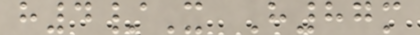h4/X H87m
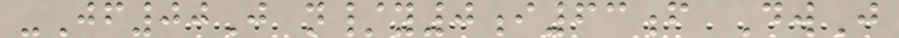-Jf00J n/y0i63f DwJ
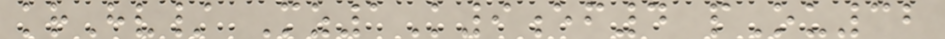krHv/ Mz1K9ef4 pOu32
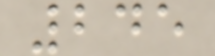245
